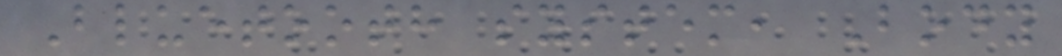Bluetooth system, Body
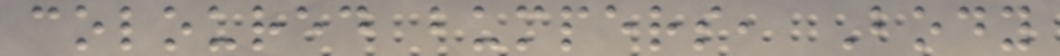coloured bumpers, Body
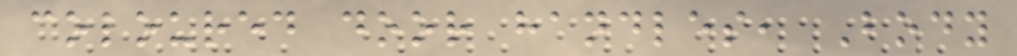coloured door handles, Body
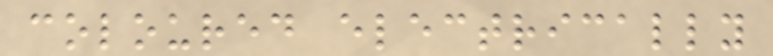coloured electrically
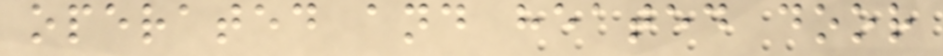operated and heated door
